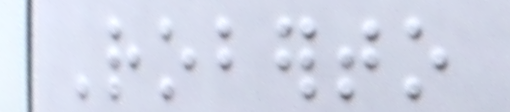Roberto
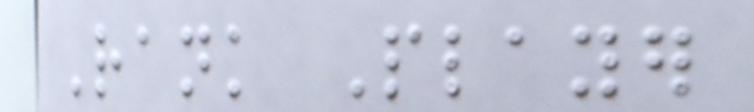Rank Player
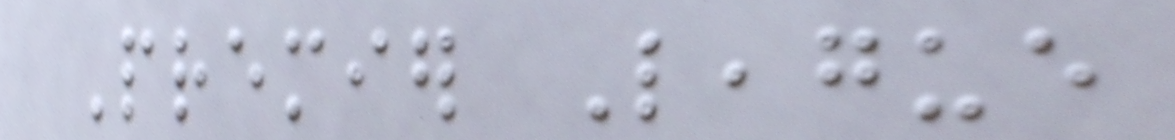Premier League
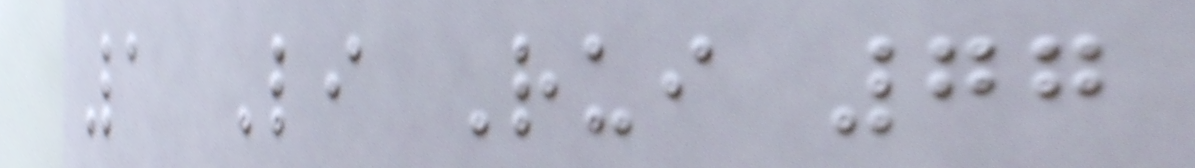1 Li Rui 77
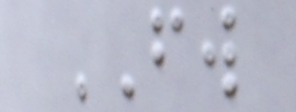FW
